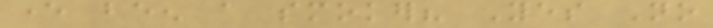ever been a smoker? Yes No
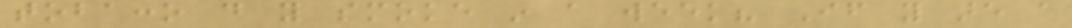tobacco do you smoke in a week? If you are a
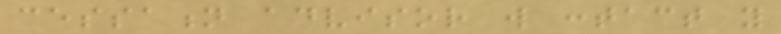cessation advisor will contact you
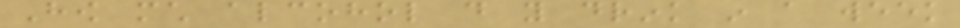How much alcohol do you drink in a week
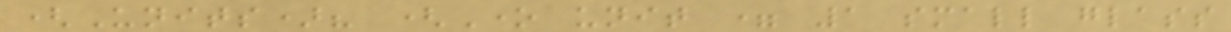(Units)? (One unit = 1 small glass
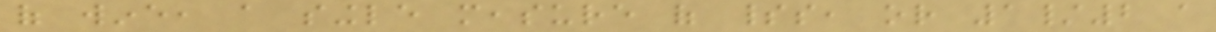of wine, a single measure of spirits, or 1/2 a
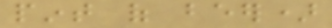pint of beer)
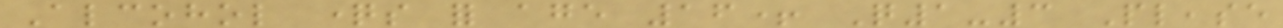Alcohol questions for age 16+ Q1-3 Please
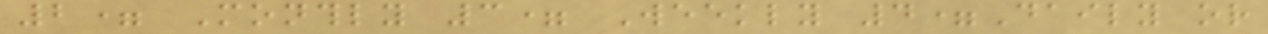2= Monthly 3= Weekly 4=Daily or
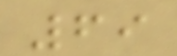69
